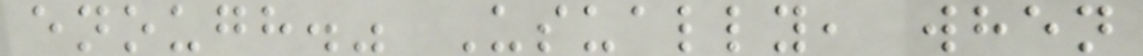enough." Usually, when
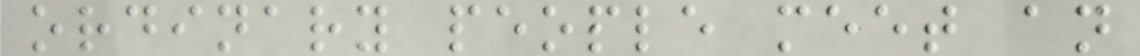ordinary people meet an
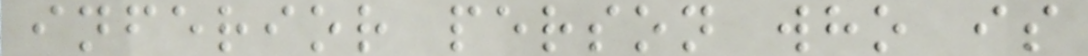inferior person who is
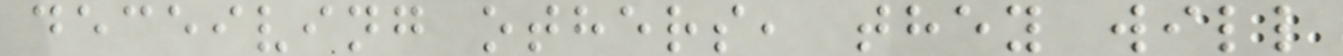deceiving others, they will
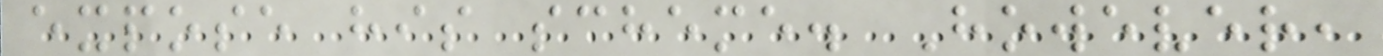expose his scheme. However,
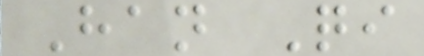Han Qi
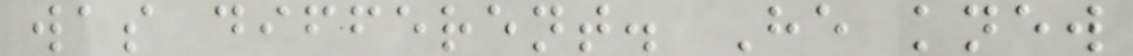was different. He knew
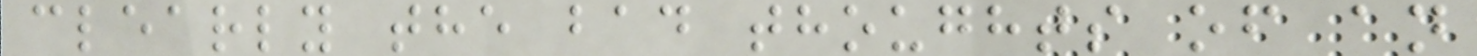clearly the bad thoughts of an
